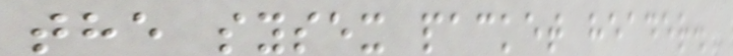the sysex packet header.
